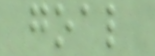goal
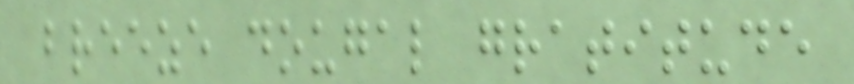breeze dougal gratitude
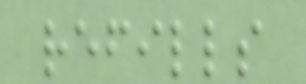refills
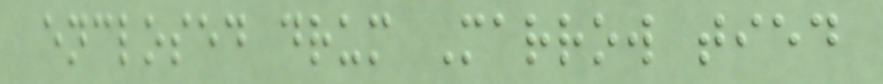enclosed drum Marrow tied
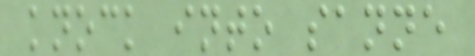knock into sanne
